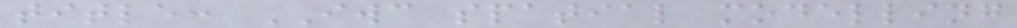title: IWC spatial modelling
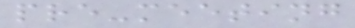pre-meeting
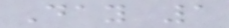Day 1
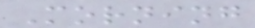Morning
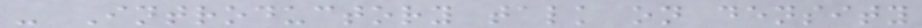- Introductory talk on density
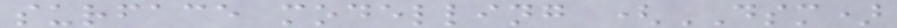surface modelling (DSM)
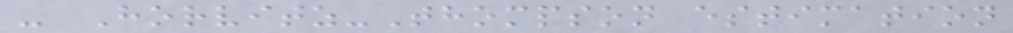- Horvitz-Thompson estimation
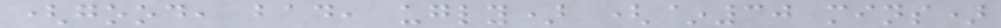(good, bad, ugly) (~30 mins)
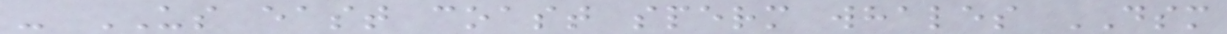- US east coast sperm whales DSM
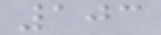103
